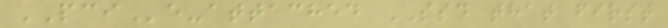PCIe-attached SSD that first
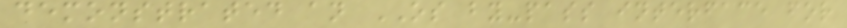demonstrated an OS by-pass interface for
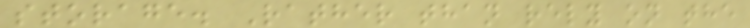storage. Rather than rely on the
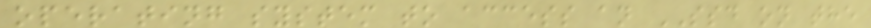operating system to access an SSD on the
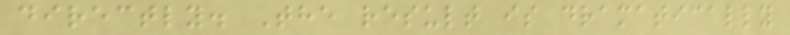directly. The result is dramatically
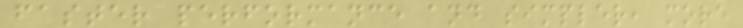faster performance and simpler, more
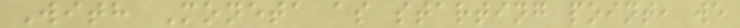With Moneta as starting point, we
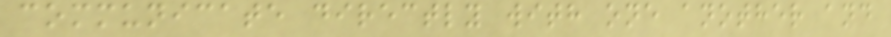communicate directly with one another and
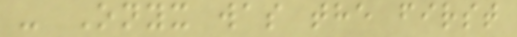- Onyx was the first
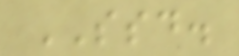SSD.
